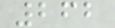262
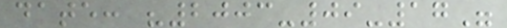date: "2003-09-17"
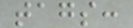tags:
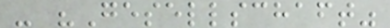- "Gesellschaft"
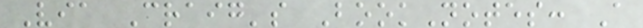Via Craig's BookNotes: A
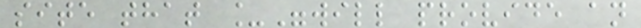site that _"will provide an
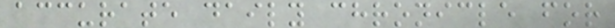accurate daily chronicle for
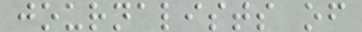journalists of
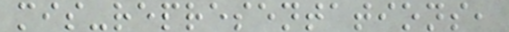mis-representations,
